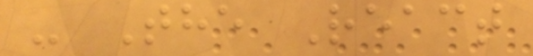- The React
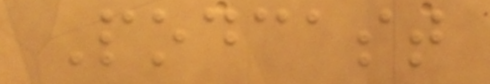Podcast
